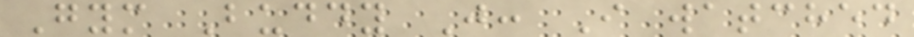Gym Buddy J: I watched
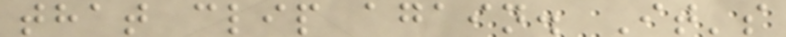that clip again. It's
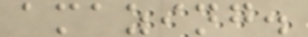amazing.
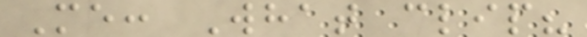Me: What clip?
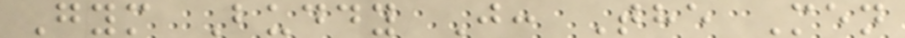Gym Buddy J: The Men
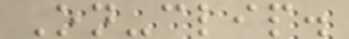On-clip.
